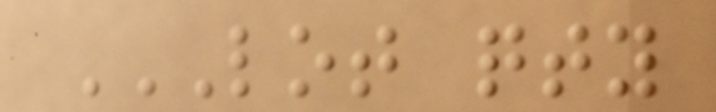LOT QTY
